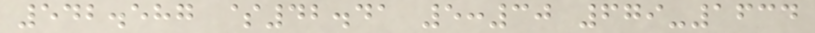542.587 $42.41 5:30 679-1634
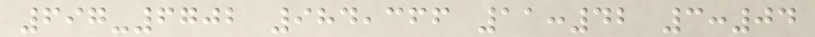697-6702 984,366 11:42 3:04
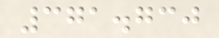371.730
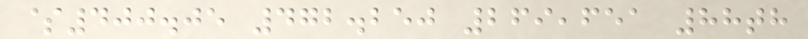$400.05 472.250 269,651 88th
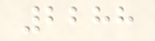2288
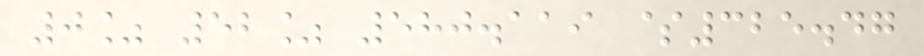0% 52% 580.119 $325.47
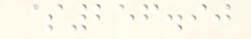$256.90
